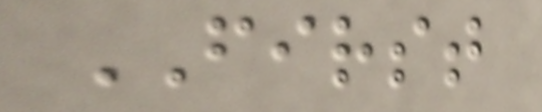FIRST
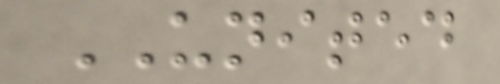UNITED
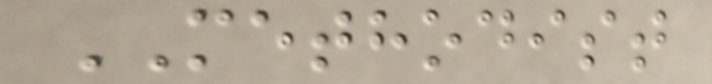METHODIST
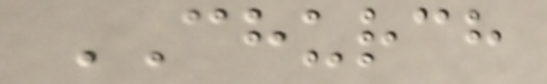CHURCH
